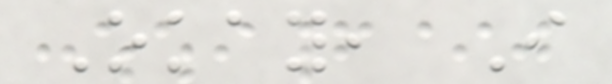Okay, I
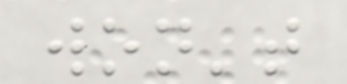won't
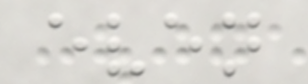even
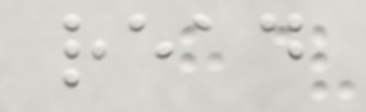read
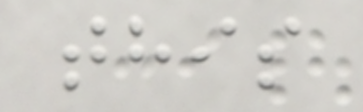this
